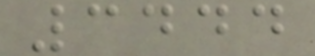3444
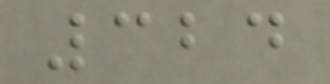324
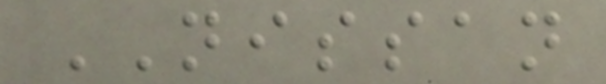NISSAN
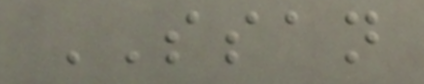SSAN
